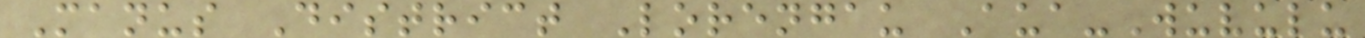Manus District Lorengau Aua-Wuvulu
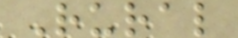Rural
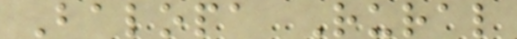Balopa Rural
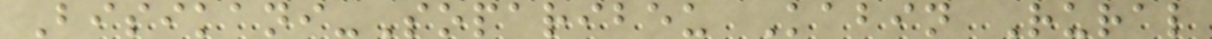Bisikani-Soparibeu Kabin Rural
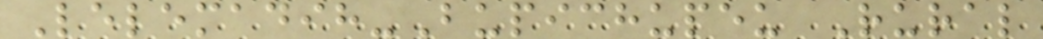Lelemadih-Bupichupeu Rural
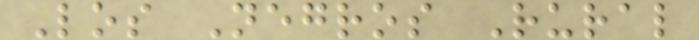Los Negros Rural
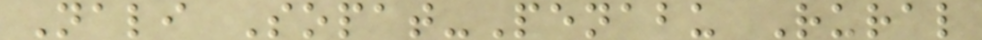Nali Sopat-Penabu Rural
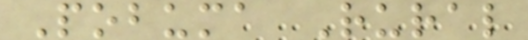Pobuma Rural
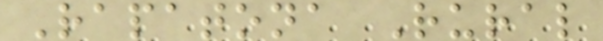Rapatona Rural
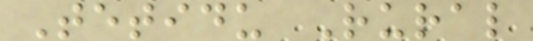Tetidu Rural
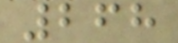268
